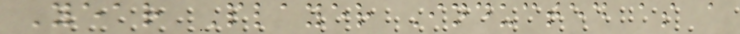Year Player Inducted as a
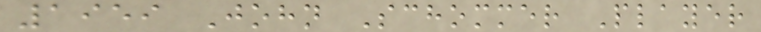1959 John Schommer Player
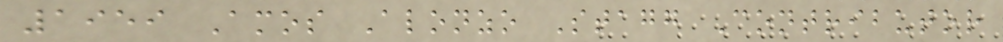1959 Amos Alonzo Stagg Contributor
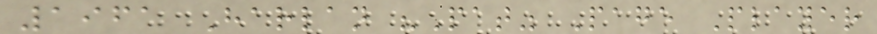1961 Harlan "Pat" Page Player
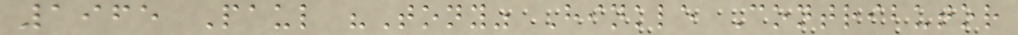1965 Paul "Tony" Hinkle Contributor
